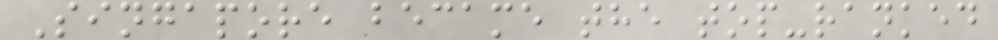Singapore became the top-ranked
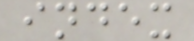index
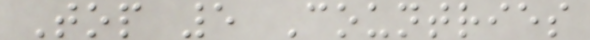Top 5 Countries
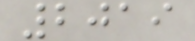2019
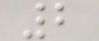2
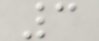3
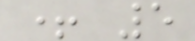+ 5
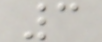3
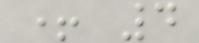+ 4
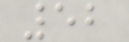52
